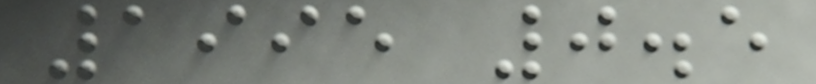1995 0.5
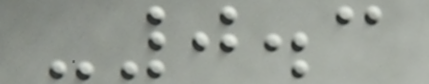-0.3
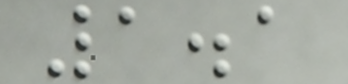1.1
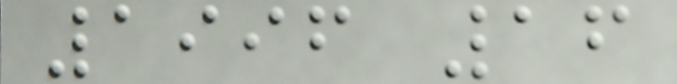1996 16
